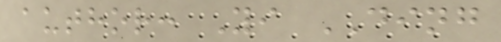author: Yi DING
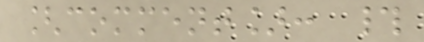[comment]: #
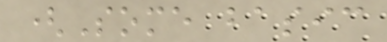(Some basic
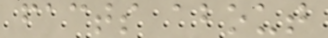facts about
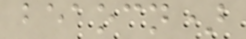beaocn)
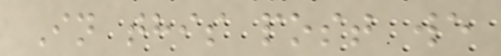In this post we
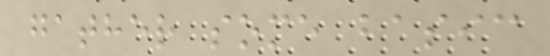gather some basic
